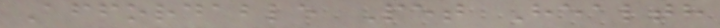Affordable Pet Health
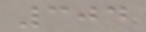304
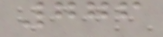776
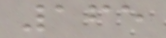165
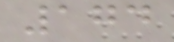174
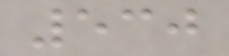530
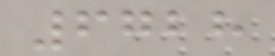6728
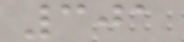301
